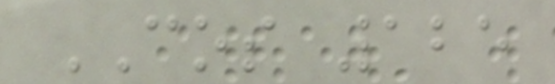COS 125
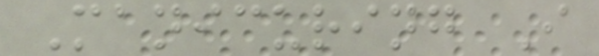Manicuring I
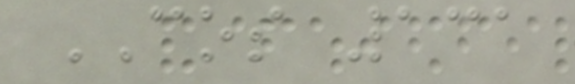COS 131
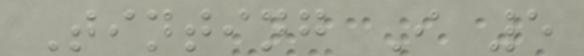Tinting I 5
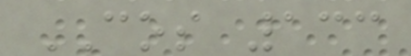COS 133
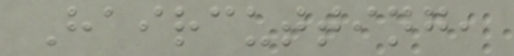Haircutting,
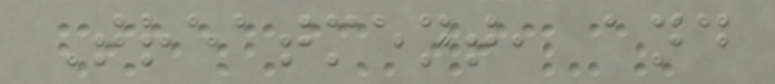Treatment, and
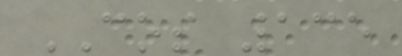COS 135
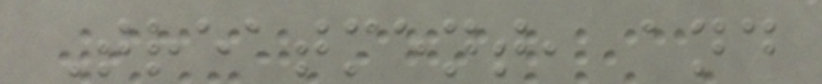Treatment, and
